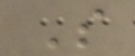S
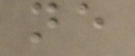ne
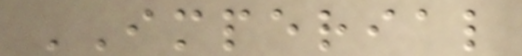IMPERIAL
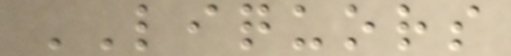LIQUORS
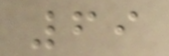69
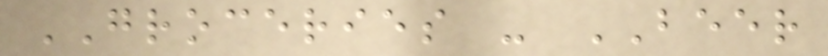GROCERIES - BEER
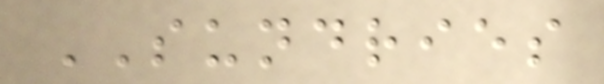SUNDRIES
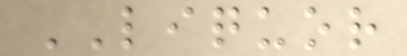LIQUOR
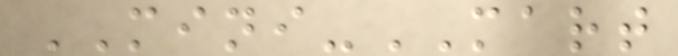MINI-MART
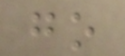go
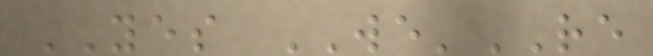YES WE'RE
